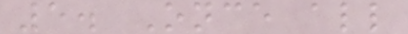5. Once all
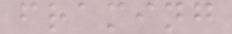framing
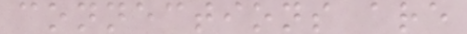connections are
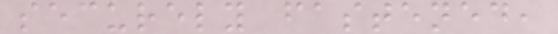securely fastened,
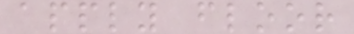apply floor
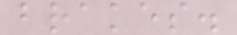brakes.
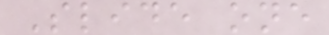Slide one
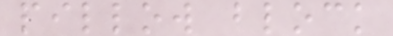pillow block
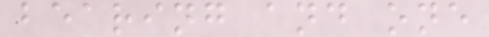bearing and one
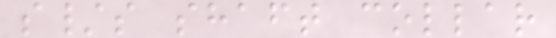s/s shaft collar
